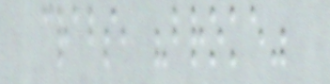crabs, "broke"
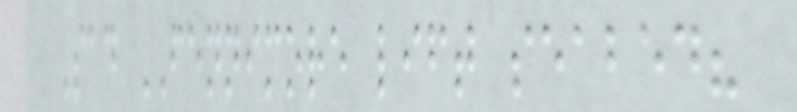Sad FENNIMORE lift seabed?
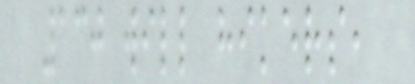130 will hikers,
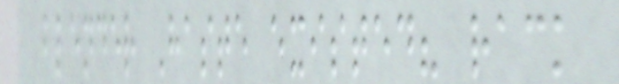blender Haste existed? rack
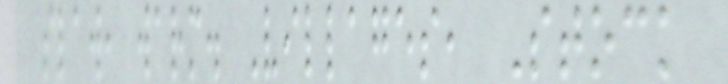slaw, warm. Villages, Stock
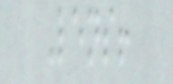Lens!
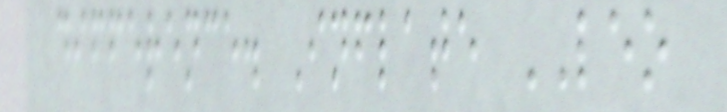difference. Inflate LEO
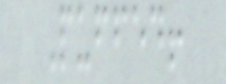Puffed!
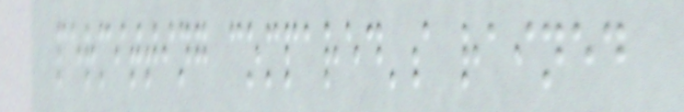permitting compared's rained
